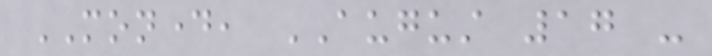MONDAY, AUGUST 17 -
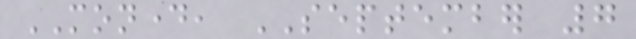MONDAY, SEPTEMBER 7
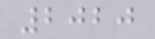2020
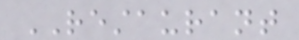RESTAURANT
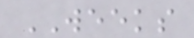WEEKS
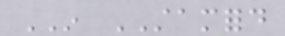IN STAMFORD
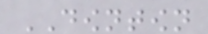DOWNTOWN
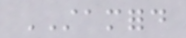STAMFORD
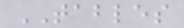TABLES
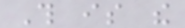This is the
